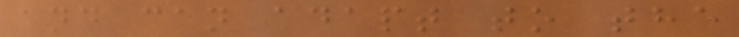and can adapt to the
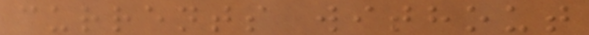currents without
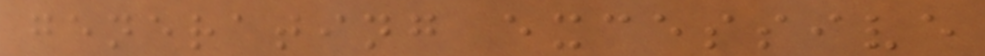generating excessive
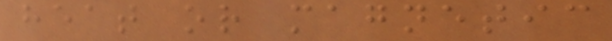heat or magnetic
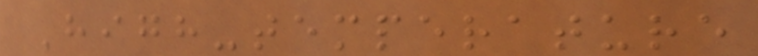High-temperature
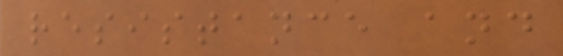resistance and
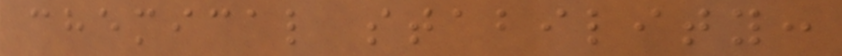chemical stability:
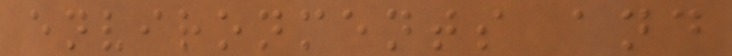environments and
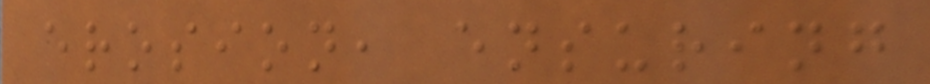erosion, ensuring
